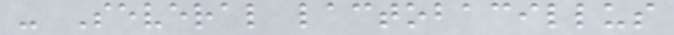- Several lactobacillus
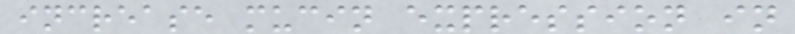increase mucin expression in
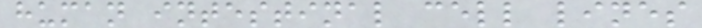human intestinal cell lines
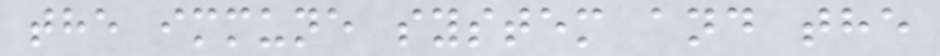the immune system and the
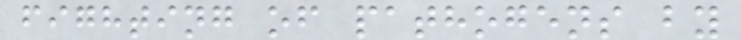fighting of pathogens by
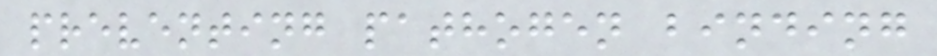preventing pathogen binding
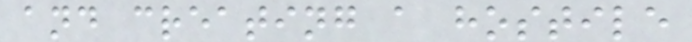and creating a hostile
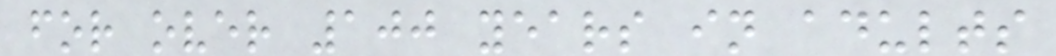for over 100 years in adults
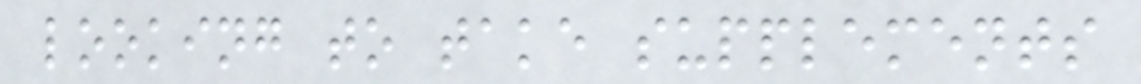looking to take supplements
